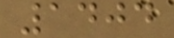1404
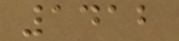1412
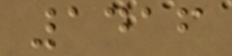1416
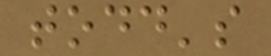todd's
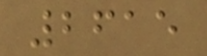2615
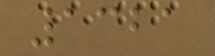1321
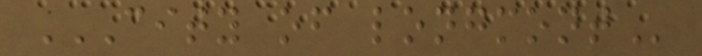CITY OF LONGMONT
